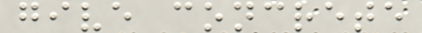give concrete
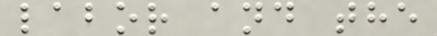labor and the
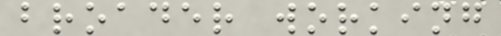broader working
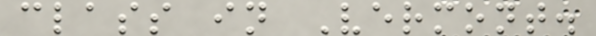class in Vermont.
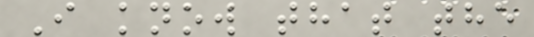I know that the
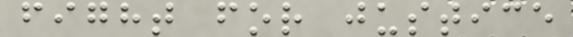fight for justice
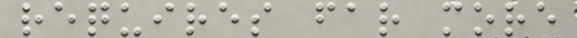requires far more
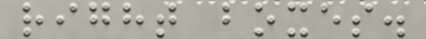right boxes.
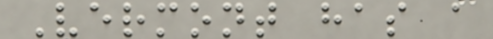Vermont has a
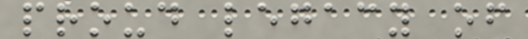proud legacy of
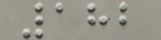182
